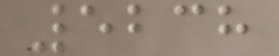5238
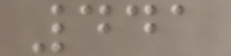441
